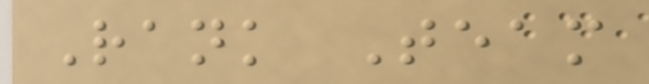Rank Team
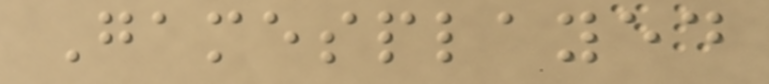Gamesplayed
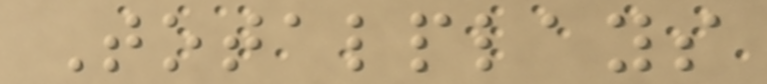Totalplays
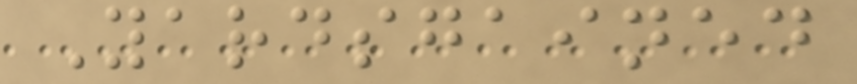Yardsgained
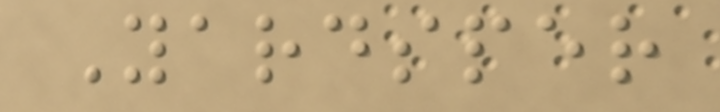Yardsper
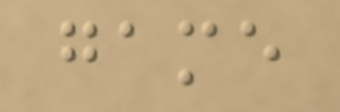game
